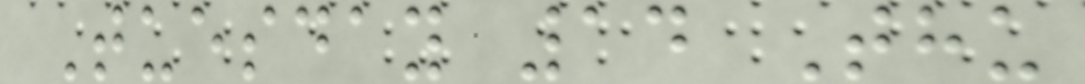Tuesday 14 Thu
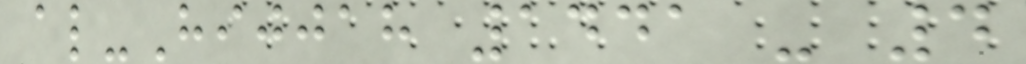al-Hijjah 1441 - 4
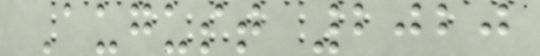August 2020
